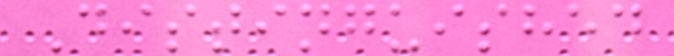Distinguished
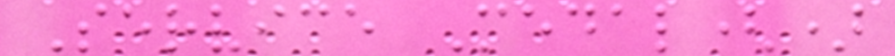Service Medal()
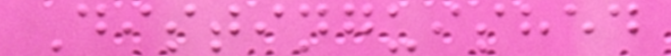Distinguished
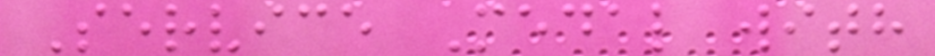Service Medal with
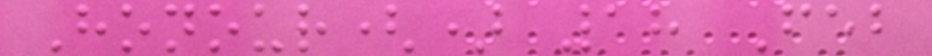Honour() 18 Feb
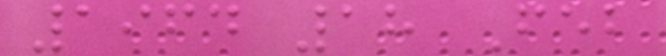1964 18 Feb
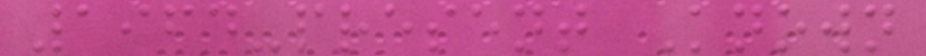1964-present Known
